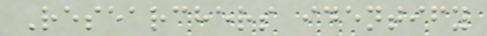Researchers identify
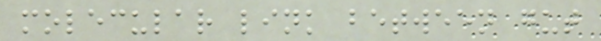molecular link between gut
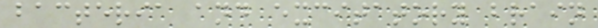bacteria and excitatory brain
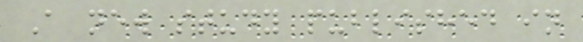A new study published in
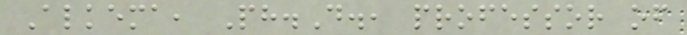Alkema, Ph.D., professor of
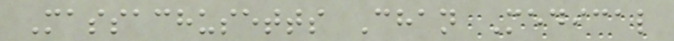Massachusetts Chan Medical
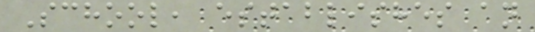School, establishes an
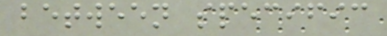between specific
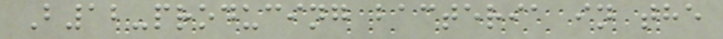B12-producing bacteria in the
